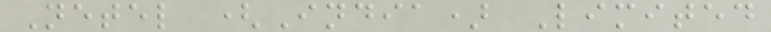Netel (India) Limited
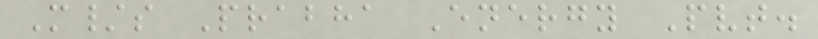M/s Prabha Energy Pvt.
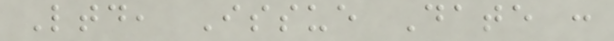Ltd, Issue Date :
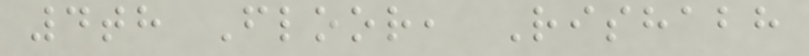4th Floor, Rishabh
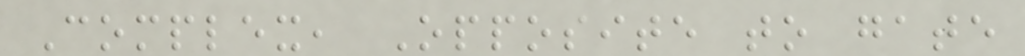Complex, Opposite to gate
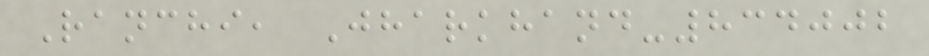Ranchi, Jharkhand-834002
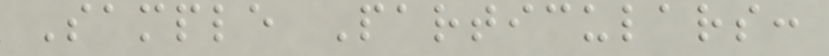Sample Particulars:
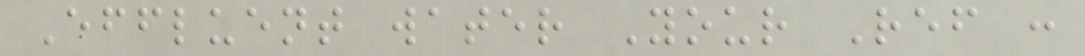Effluent water Your Ref :
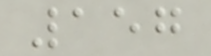157
